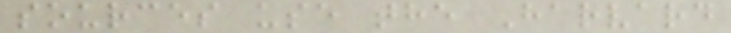sources use the Harvard
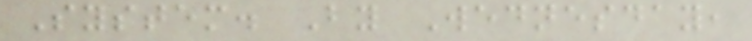System. By Wednesday,
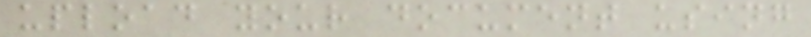upload your document using
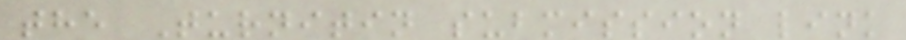the Turnitin submission link
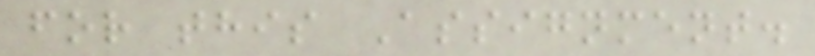for this Assignment.
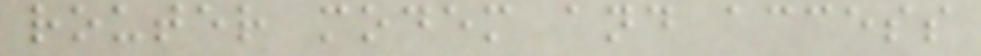router modem and access
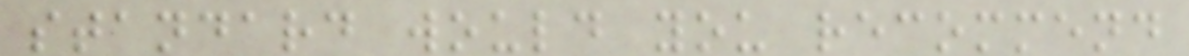standard would you recommend
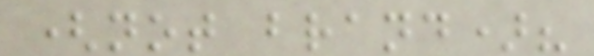(not brand)?
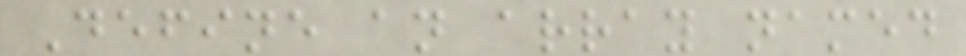Define an array named
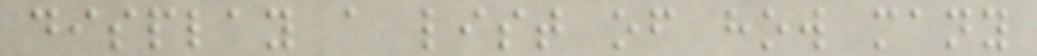display a list of how many
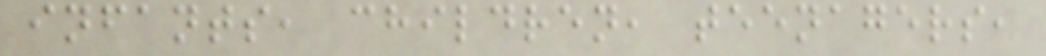infants, children, teenagers,
